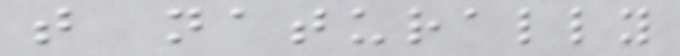that naturally
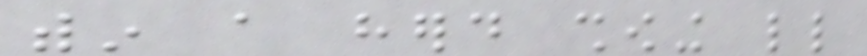within a herd showing little
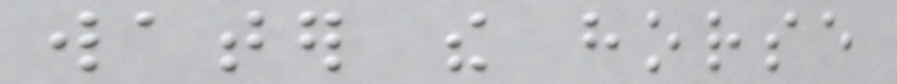water the horse
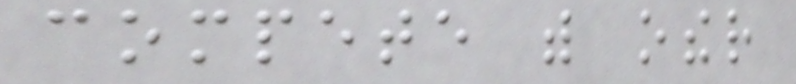compete with other
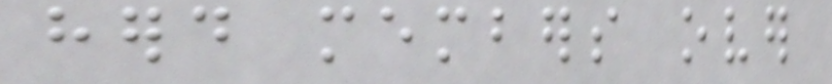herd members over
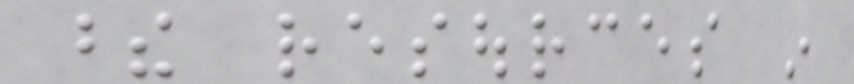these resources in
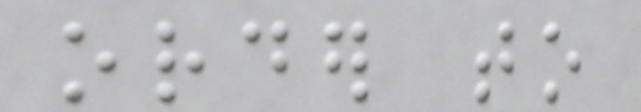order to
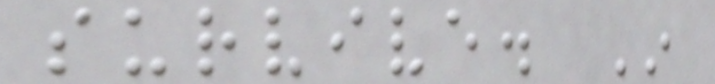survive. In
